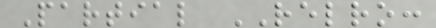Partial RELRO:
